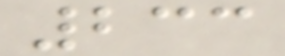233
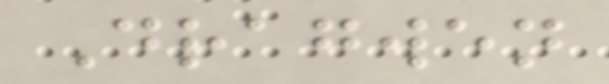Dragwen
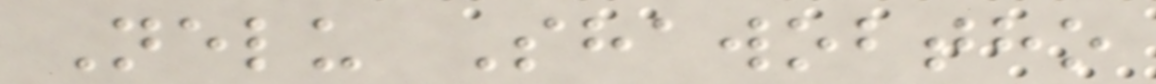Nelu Shawobtho
